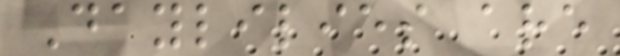Daylilies are
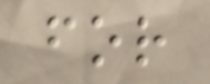for
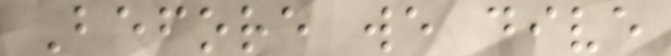Before we dive
